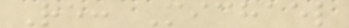Re: Michael
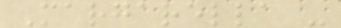Margarella -
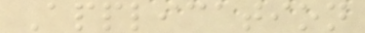Application
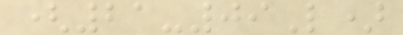(21-09L)
